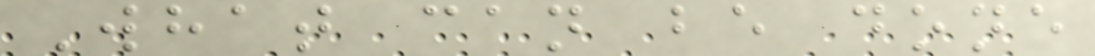What can be done
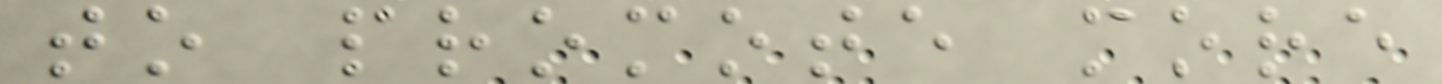to promote more
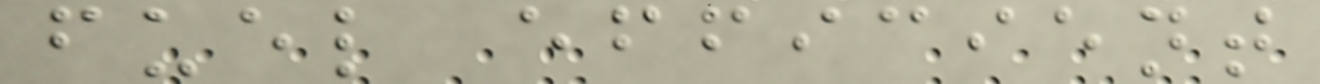fuel efficient
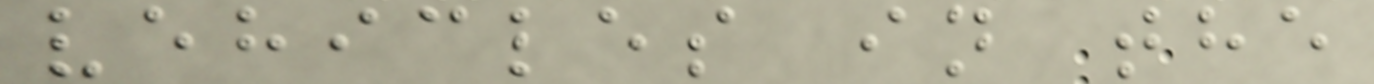vehicles in the
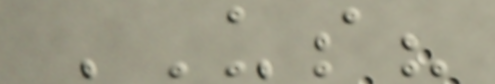US?
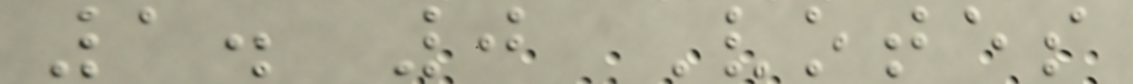1. 0 Votes
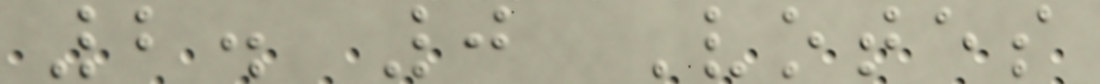2. 0 Votes
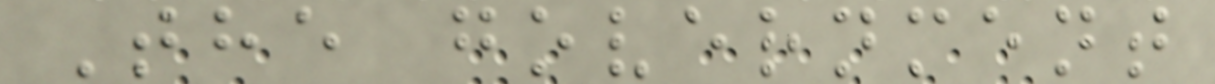The government
